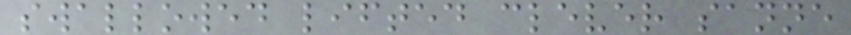swallowed lifted clever sanne
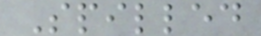Spilled
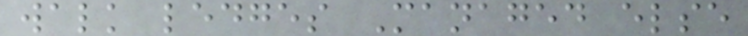walk ledges Managed else
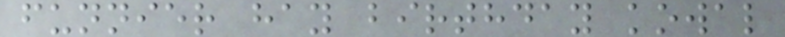funnier hay birthday kowal
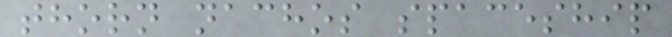thorn nachos spaceship
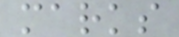marks
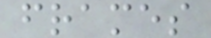frames
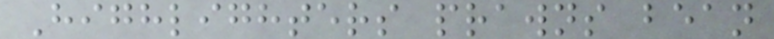Highlighters prawns bean
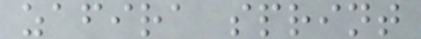zafira sprint
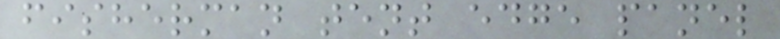fisherman tent edge panel
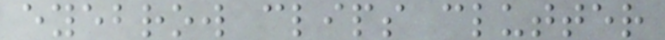eyebrow clips clutter
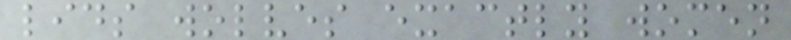lids wolves exactly women
